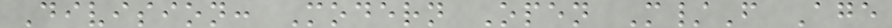Division: Modern Open M/F Age
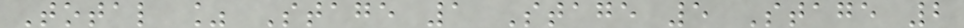Total % Stage 1 Stage 5 Stage 2
